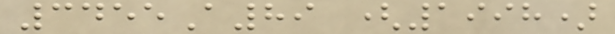3455A89 (1998)
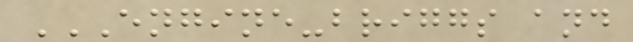ENGINE-BRIGGS AND
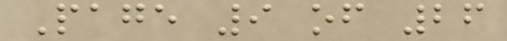Page 9 of 26
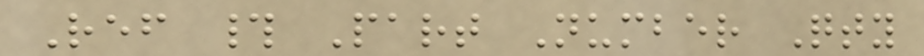Ref # Part Number Qty
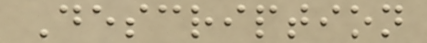Description
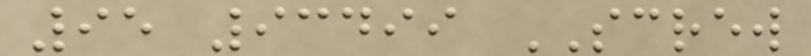95 93499 SCREW
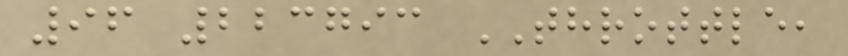96 223793 THROTTLE,
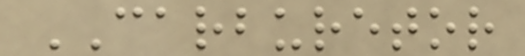CARBURETOR
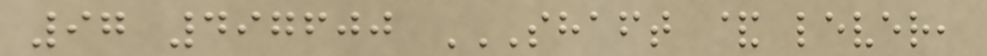97 497600 SHAFT & LEVER,
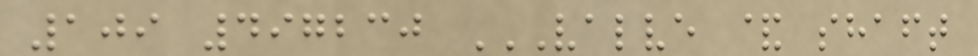109 497230 VALVE & SHAFT
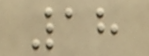18
